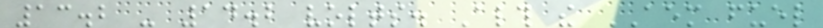13.2 - 14.2 volts. Although the AEM fuel
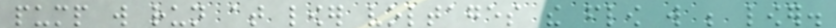pump will run at lower voltages the flow will be lower.
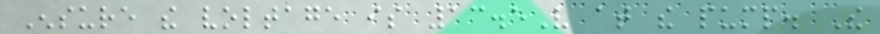Ensure the voltage is 13.5V at the pump. The
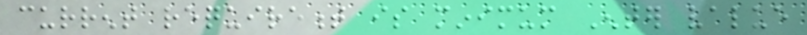current requirement is minimum Enter value
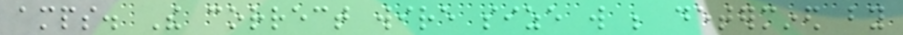amps. The correct wire size will be determined by
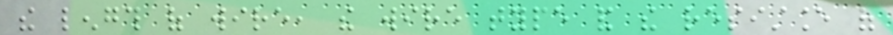the length of wire, the wire type and the resistance of
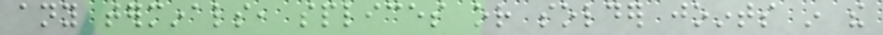any terminals, splices or solder joints in the
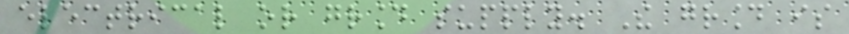electrical or ground supply. The ground is
